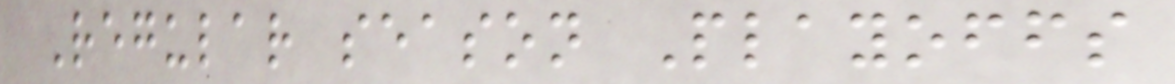Regular season Playoffs
